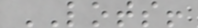LOTS!
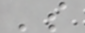's
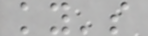ky's
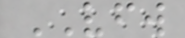VFW
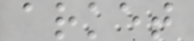arket
